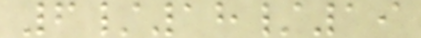6/18/19
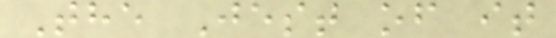The Jest of it
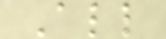All
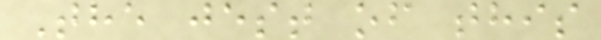The jest of this
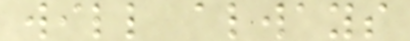will always
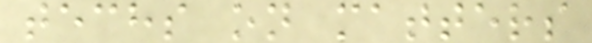techs on matters
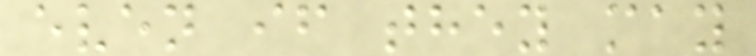even if they may
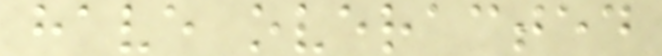have overacted
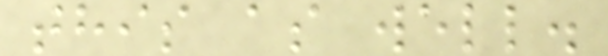this as well.
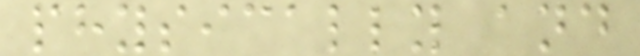physically and
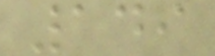149
